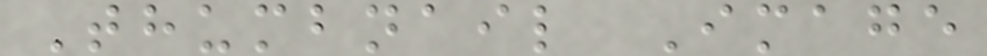Thumbnail Image
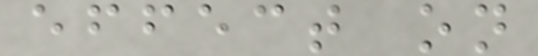effect on
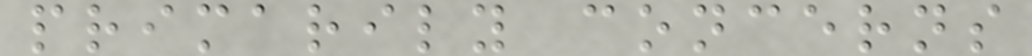primarily concerns
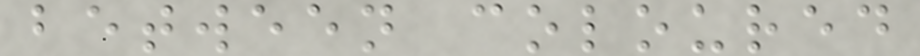between coloured
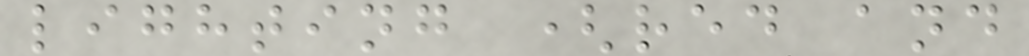lighting (red and
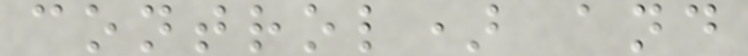control) and
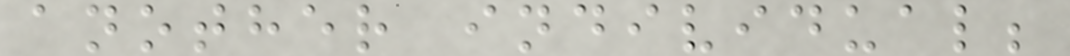another individual;
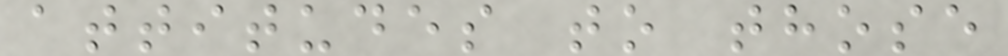attitudes to those
